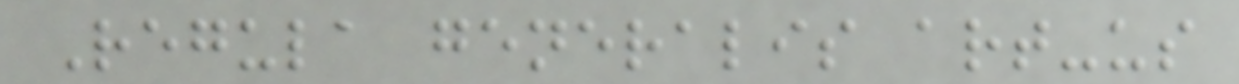Regula generalis art-us
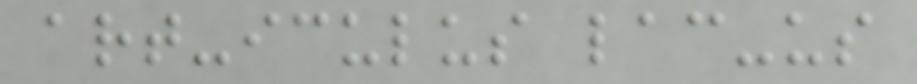art-iculus lac-us
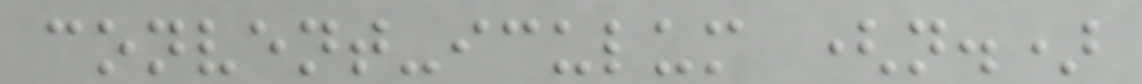convent-iculum (n.)
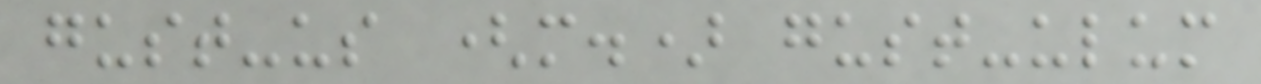gust-us (m.) gust-ulum
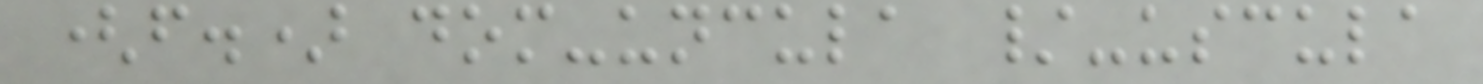(f.) dom-uncula /-uscula
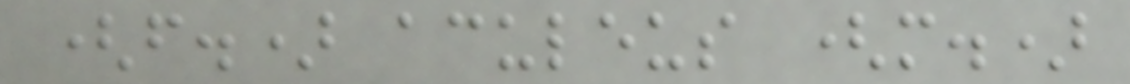(f.) aculeus (m.)
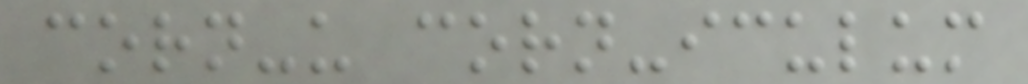corn-u corn-iculum
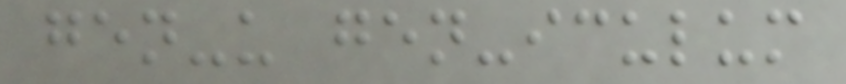gen-u gen-iculum
